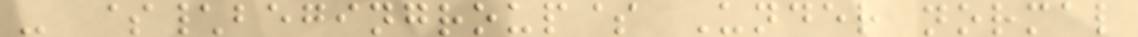- $\begingroup$ Under normal
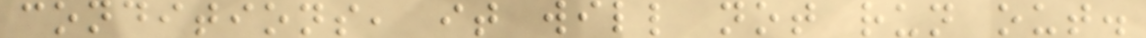conditions, it will not run out.
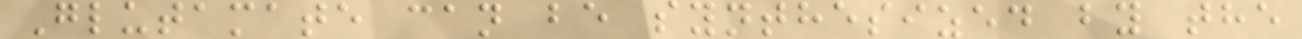Glutamate can be synthesized by the
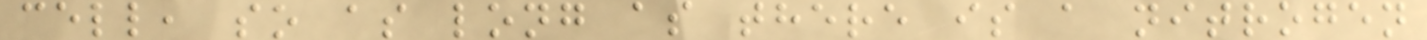cell, so as long as there is a nitrogen
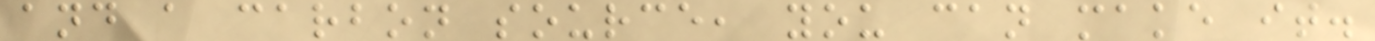and a carbon source, you can make it.
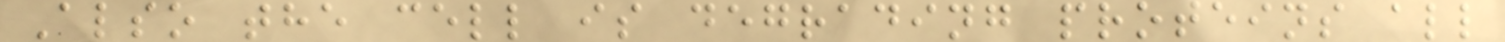Also the cell is degrading proteins all
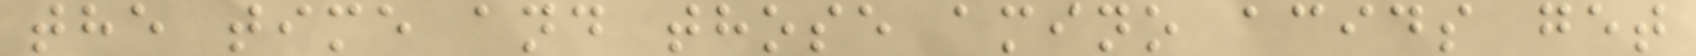the time and those amino acids get
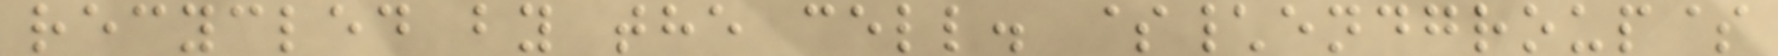recycled by the cell. $\endgroup$
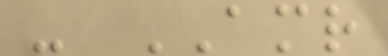- AMR
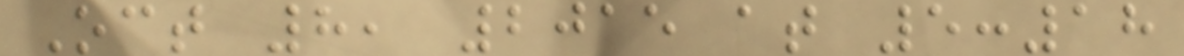Oct 8, 2015 at 5:18
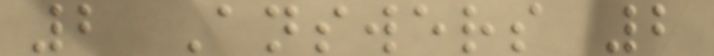2 Answers 2
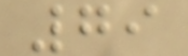79
